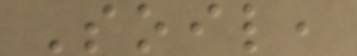Soil,
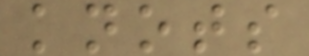knots
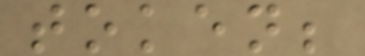token;
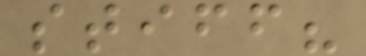stiff?
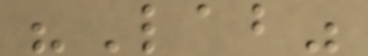"Lab"
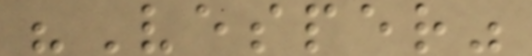"Vesper"
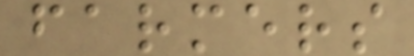farmers
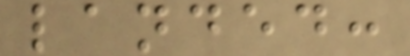landed:
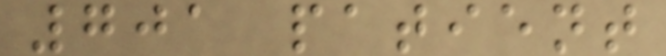701 patient
